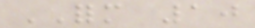FORM 10
